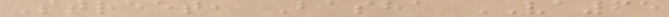Street, Basha VA65
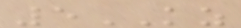5KZ
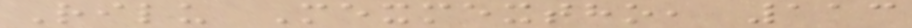Rilu Mexmextho, 113
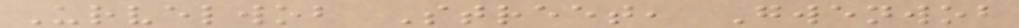Urvelwob Street, Gwenwob
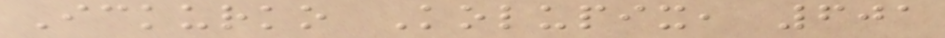Ickurko Kolupix, 601
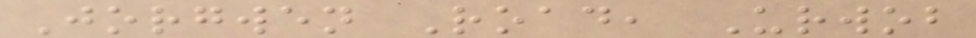Jorgwen Road, Urwob
